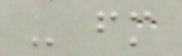- fm
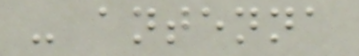- antenna
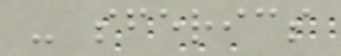- sferics
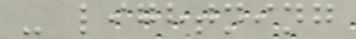- lightning
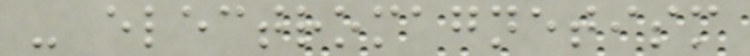- electromagnetism
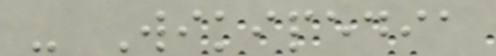- Wikipedia
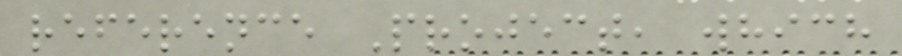reference Project, which
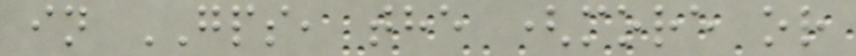in GPS, the (more or
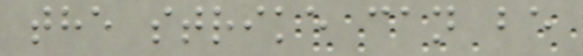the strike can be
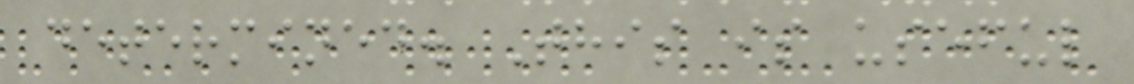determined. This is useful
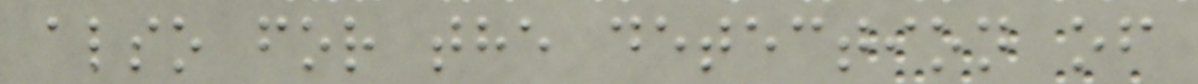also for the detection of
